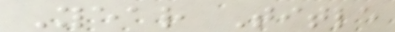Year Title
